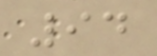94
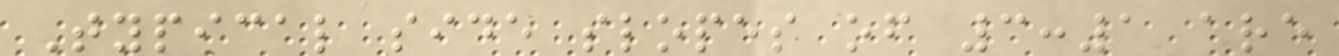Typical side slopes of 3:1 are
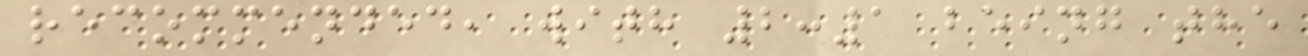recommended, with 2:1 being the
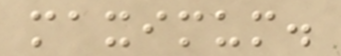maximum.
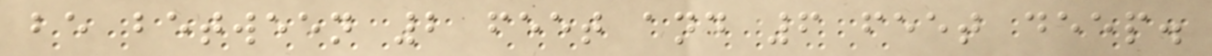be between 2 feet and 6 feet deep.
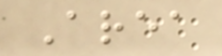Area
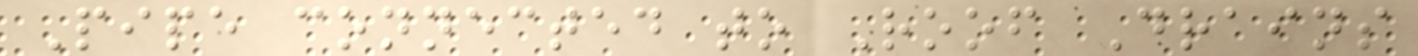Pipe connected to Roof Drains
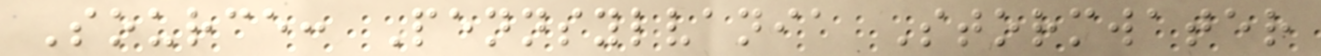Source: Pennsylvania Stormwater
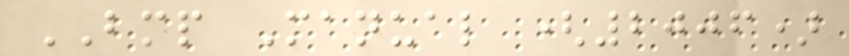BMP Manual (2006)
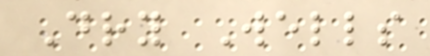Dry Wells
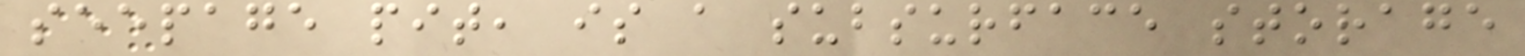seepage pit, is a subsurface storage
